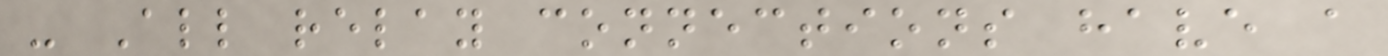- All relay connections have a
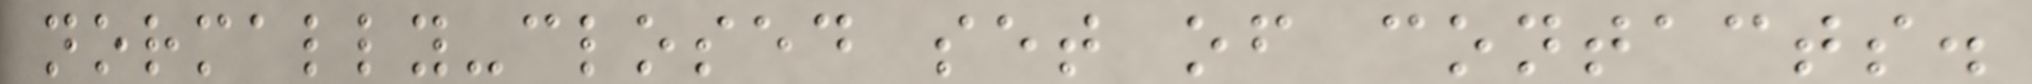normally-closed set of contacts.
